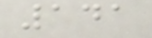141
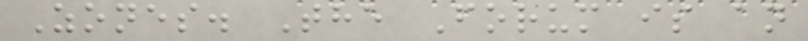Zones. The Forum is an
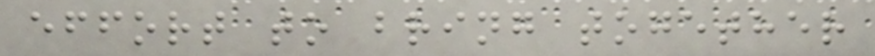effort to bring together
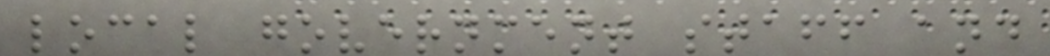local government staff and
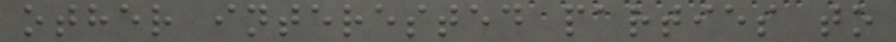other interested parties to
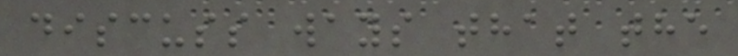discuss ways that the
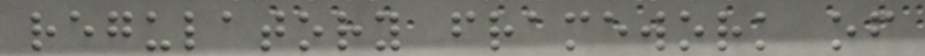regulatory framework of
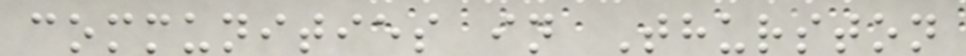communities in Thurston
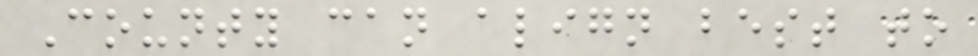County can align best to
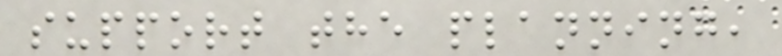support the planning,
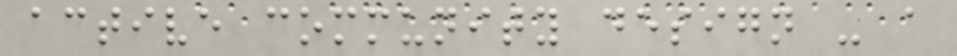active community design - a
